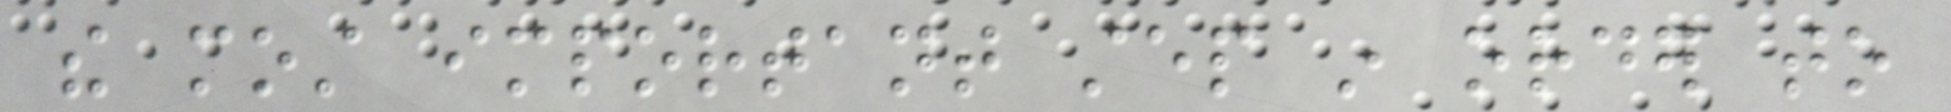the most important step in order to
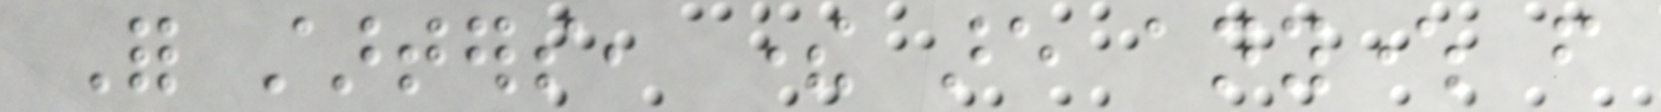For starters, there are anywhere from
